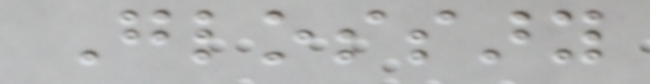Glossary
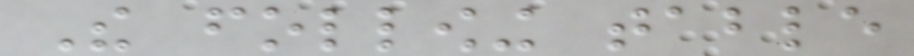The following table
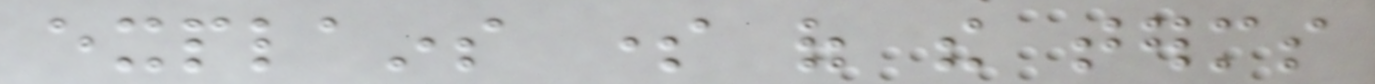explains some of the terms
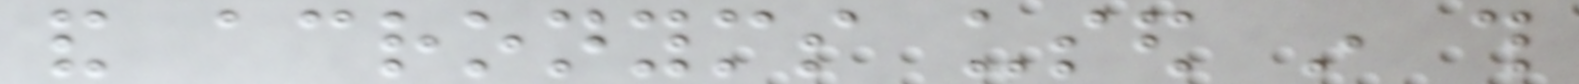and acronyms used in this
